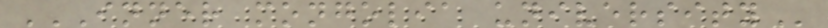INNER MONGOLIA UNIVERSITY
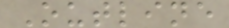Outline
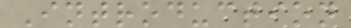Introduction
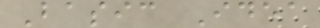Basic Idea
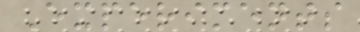Experiments
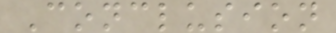Conclusion
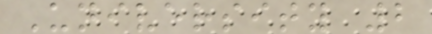University 2
